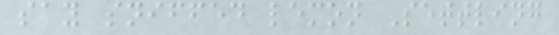say sniffed lemon Settling
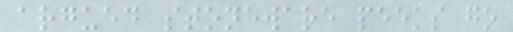argued stoneware peeks go
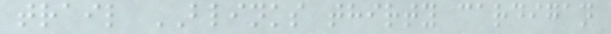trail BLINKS thirty cardigan
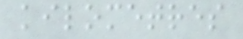kilometres
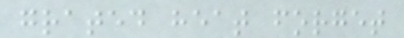grated heat forget
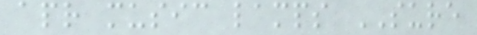apr music lamps SURE
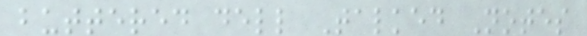buttered dell Talked Notes
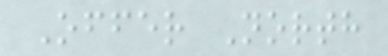Offer North
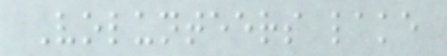Volunteers lake
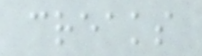creaks
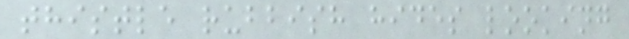thistle rubbish hides looking
